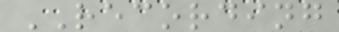RECORDING
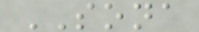SONA
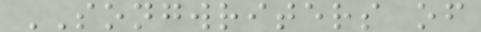SONGWRITERS of
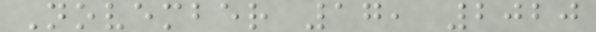November 17, 2020
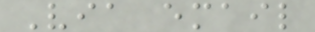Via email
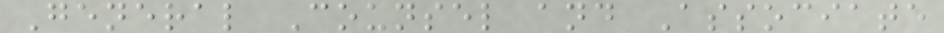General Counsel and Associate
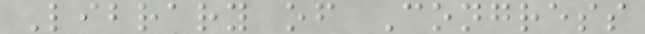Library of Congress
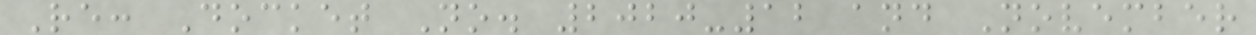Re: Docket No. 2020-12 and November
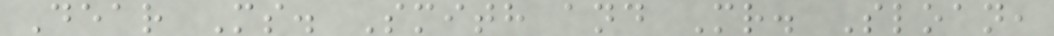Dear Ms. Smith and Mr. Sloan,
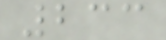233
